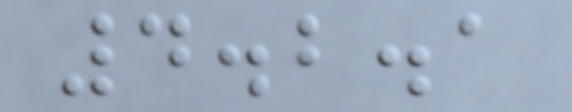4.2.1
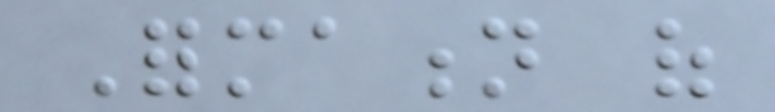Formation of
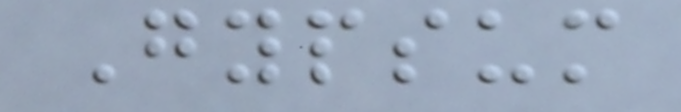Gypsum
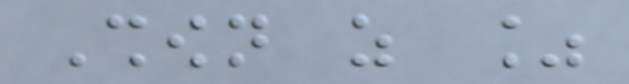Shown as %
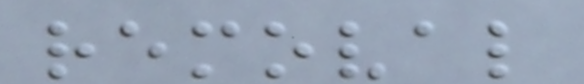removal
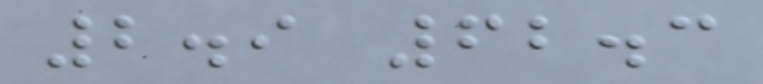2.9 62.3
